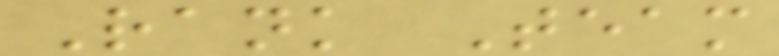Rank Team
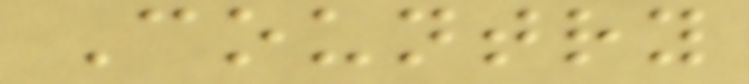Country
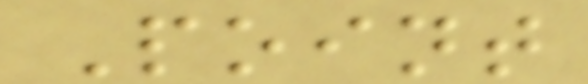Point
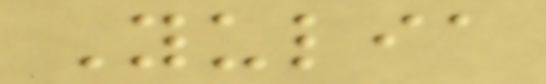Yulia
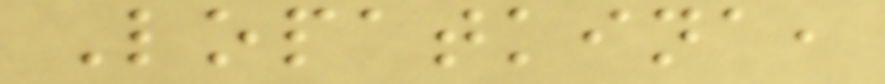Lopatkina,
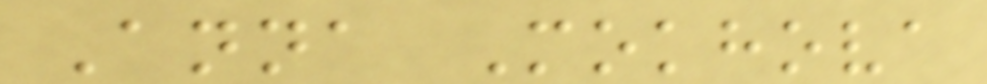Anna Mokhova
